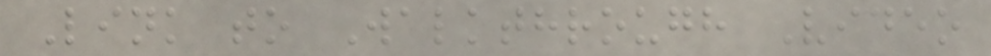Link to Walkthrough Video
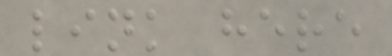link here
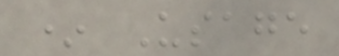* Usage
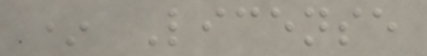* License
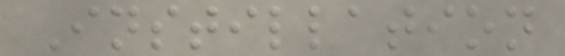Instillation
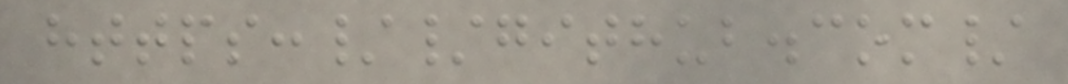https://github.com/
